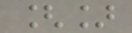[]
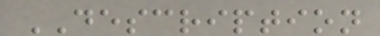DESCRIPTION
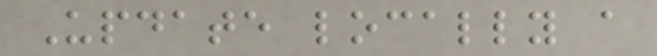Update locally a
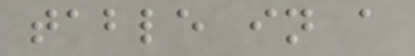table in a
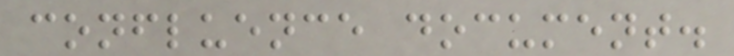confluence document.
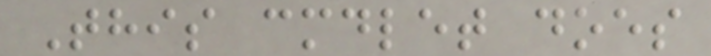This cmdlet does
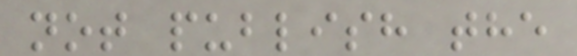not publish the
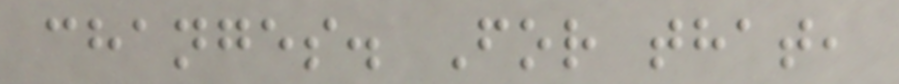changes. For that,
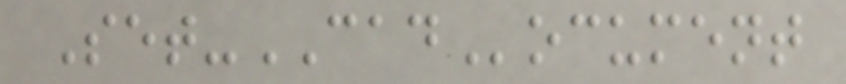Set-CADocument
